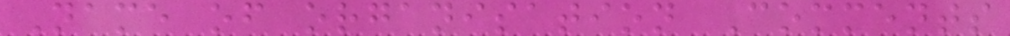Name of organisation Comments
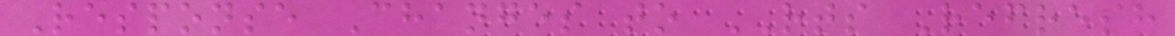Response Changes to RTS Refresh
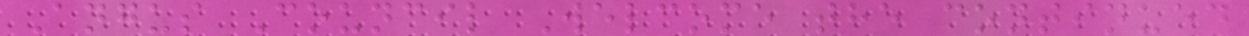Angus Council Welcome the continued
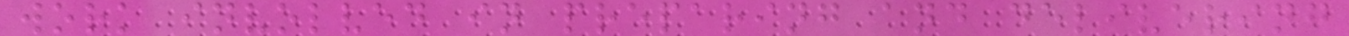work involved in preparing and delivering
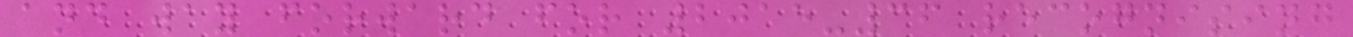and way forward for 2015-36 recognising
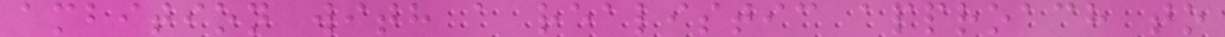ambition with a realistic approach to
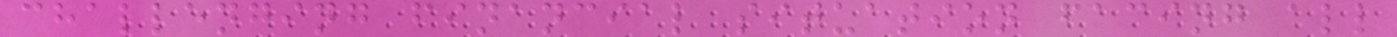challenging financial situation facing all
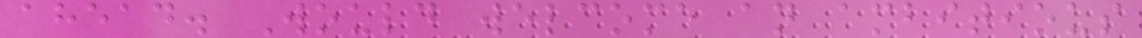ahead. Would welcome an ambitious
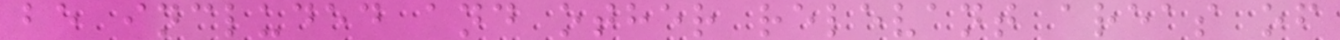be included and other relevant areas of
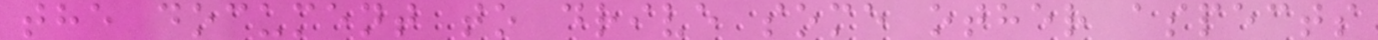the document to drive some other aspects
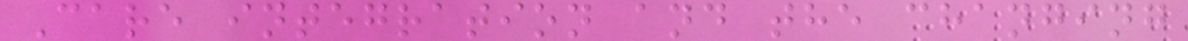Care integration and the changing
